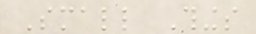Small Things
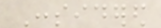Considered
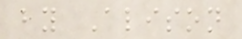by Alison
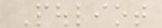Pouliot
